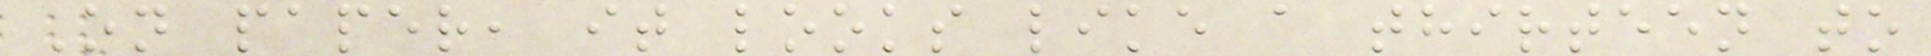On paper, it looks like a thirteen to
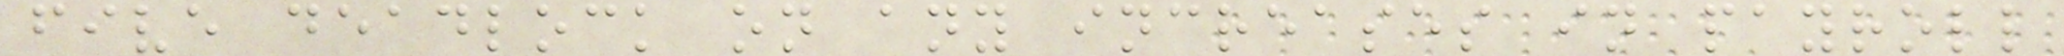five deadlock on any increases in payroll
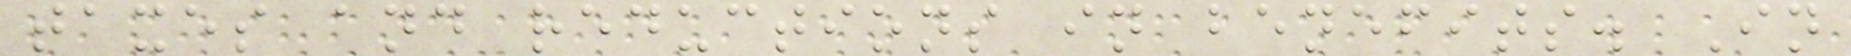taxes and reductions in benefits. In
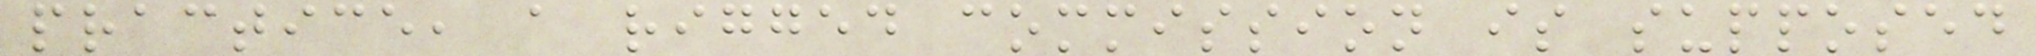practice, a rigged commission is supposed
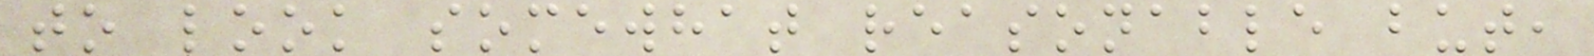to look somewhat reasonable but,
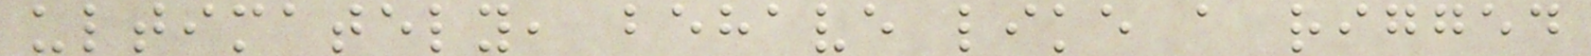ultimately, behave like a rigged
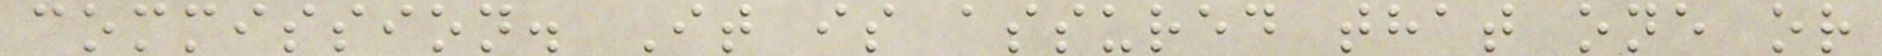commission. It is assured that one or
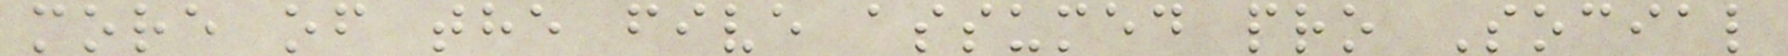more of the five assumed pro Social
